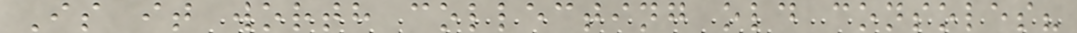Is it worth collecting old consoles?
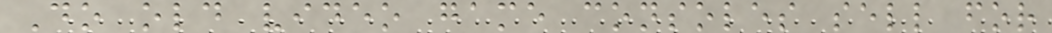Do old video game consoles sell for
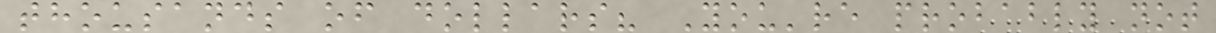thousands of dollars? You're probably not
